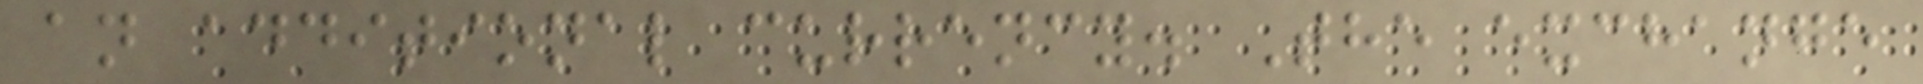an additional currency. The exchange
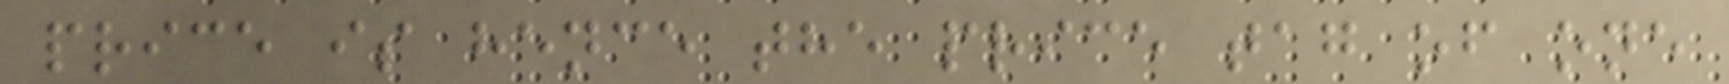price is hence the price tag of one
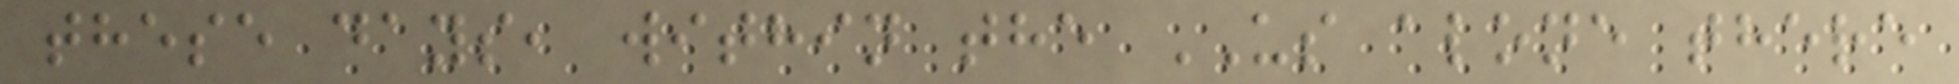these days, within the US alone there
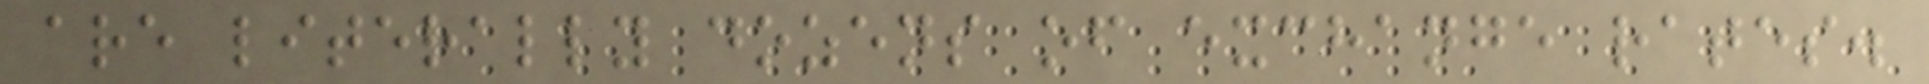are literally dozens of exchange rates.
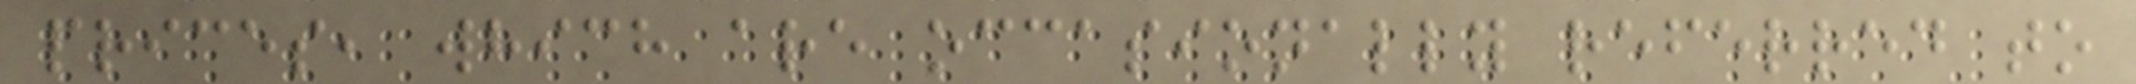prices, which are occasionally referred to
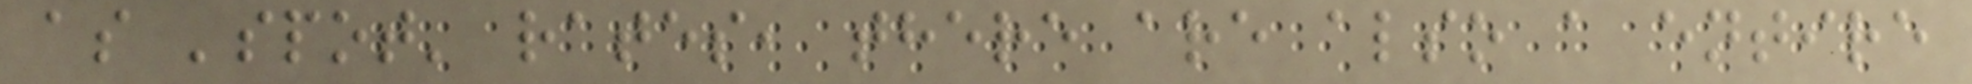as 'spot' rates, there are also a entire
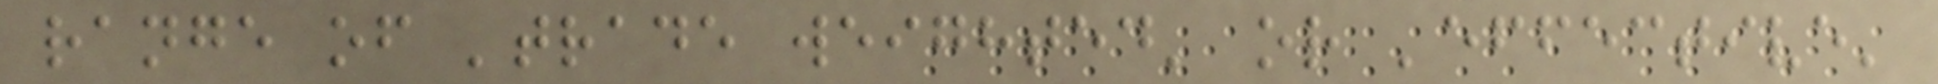range of 'trade weighted' or 'effective'
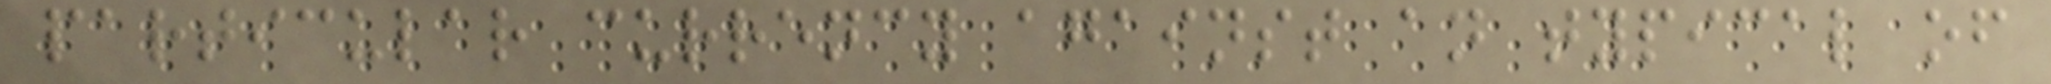particular currency against an typical of
